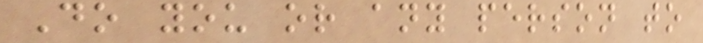Do you or any person to
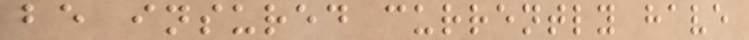be insured currently have
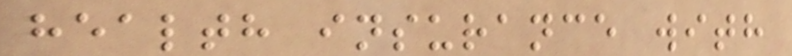health insurance with
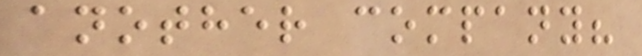another company?
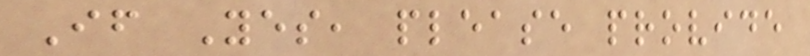If Yes, please provide
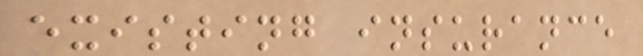existing insurance
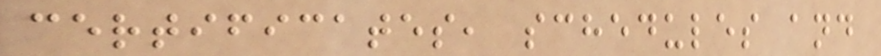certificates, schedules and
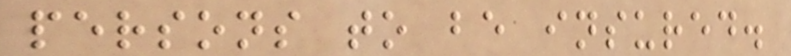persons to be insured.
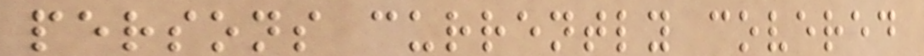persons currently covered
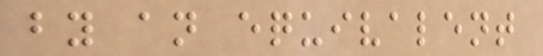by an equivalent
